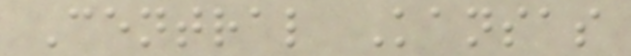Central Kansas
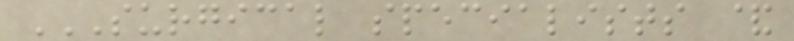SURGICAL SPECIALISTS &
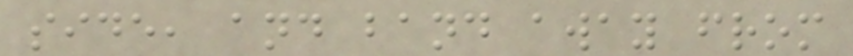side, and band away from
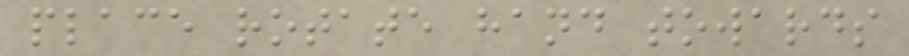place rotate hand towards
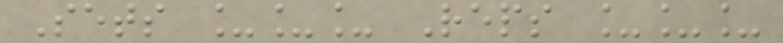Sets ___ Reps ___
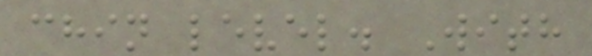chin level. With
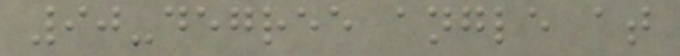90-degree angle at
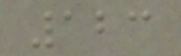123
